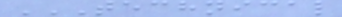TECHNICAL
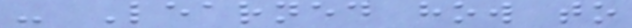- Learned how to
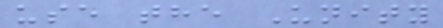use the Unity
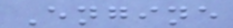Engine
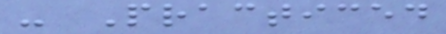- Practiced
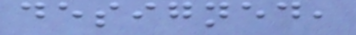designed,
